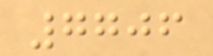7706
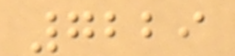7229
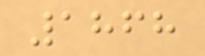1868
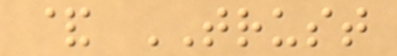& TRUST
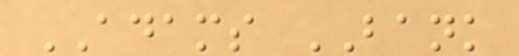ADAMS BANK
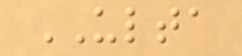ULTA
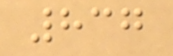837
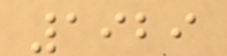1929
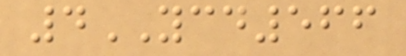4YCD566
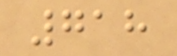718
